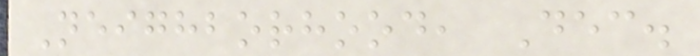Neighborhood, Dec.
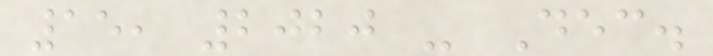15, 2020 - Dec.
